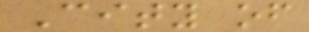City of
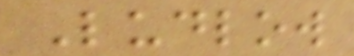Ludlow
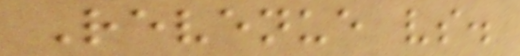Revenue vs.
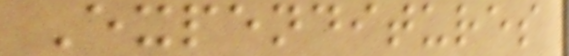Expenditures
